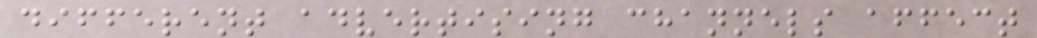different advertising channels affect
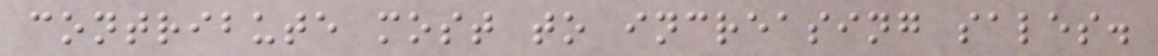contribute most to increasing sales.
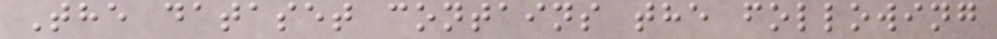The dataset contains the following
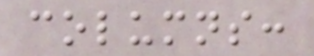columns:
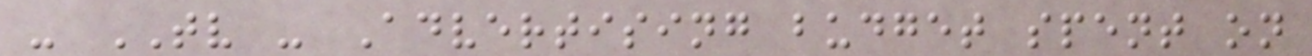- TV - Advertising budget spent on
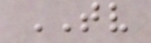TV
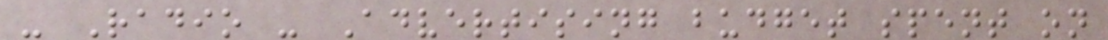- Radio - Advertising budget spent on
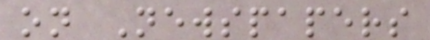on Newspapers
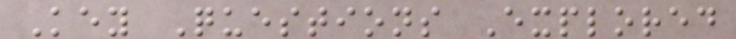Key Questions Explored
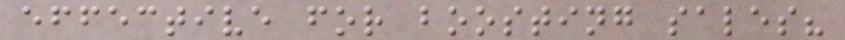effective for boosting sales?
